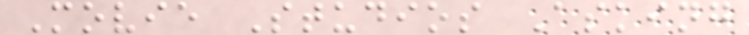Movie Studios Asking
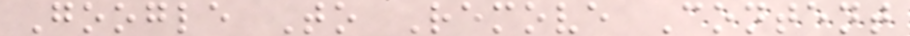Google To Remove Content
